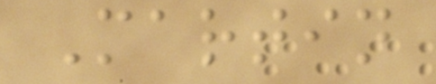Martin
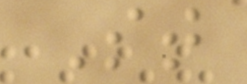St
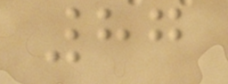87
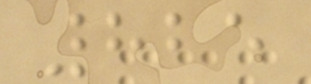825
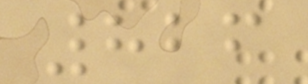826
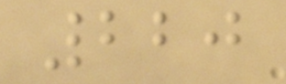220
